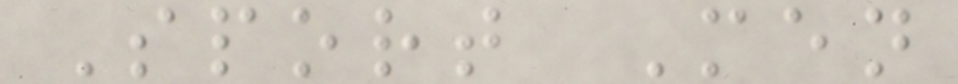Sport Men
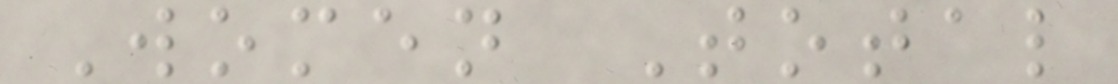Women Total
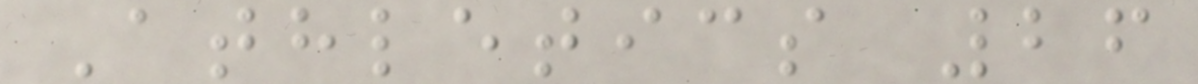Athletics 26
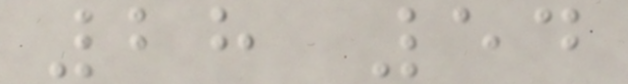28 54
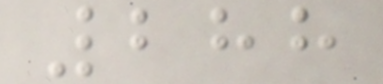288
